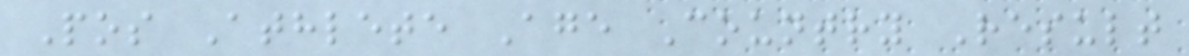Pos Athlete Age Country Result
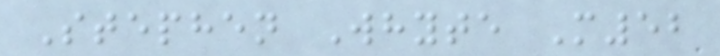Stephen Whyte M52
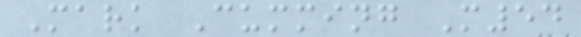Mark Cumming M54
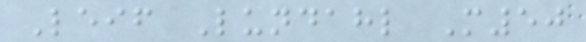Leif Lundahl M50
